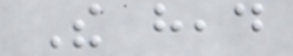The head
